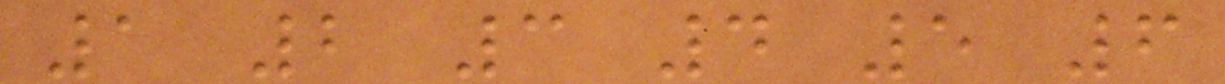1 2 3 4 5 6
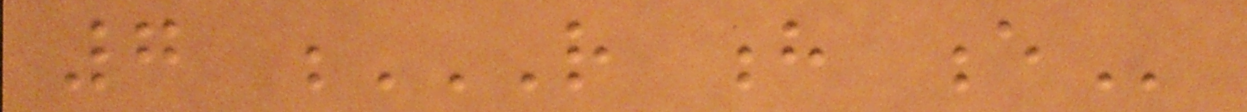7 R H E
